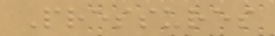Pressures
